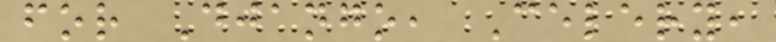for Django, Celery,
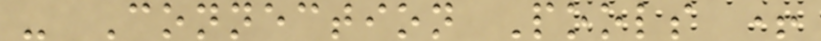- Connection Pools +
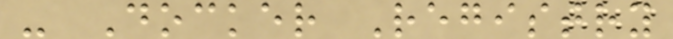- Docker Registry
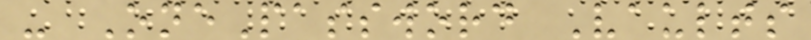- OnePassword Vaults
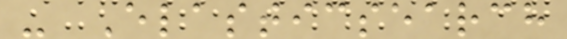- Elasticsearch
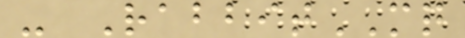- RabbitMQ
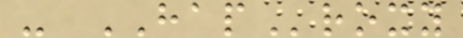- HAProxy
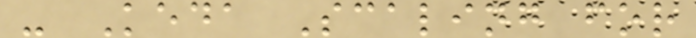- Keda Scaling for
